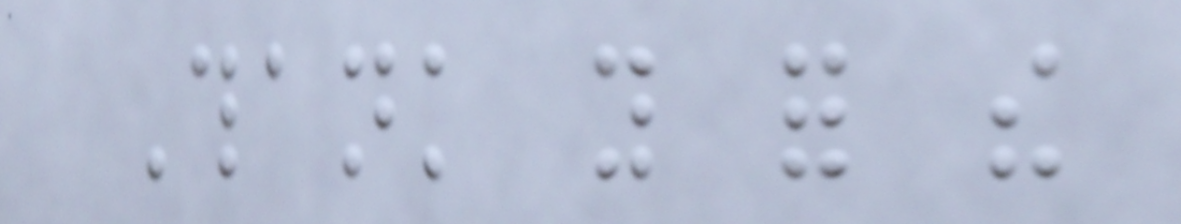Thank you for the
